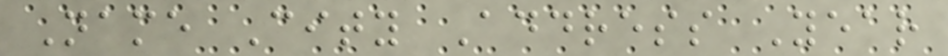Name City Address Year
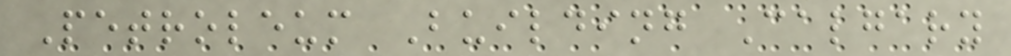Petroleum Building Calgary
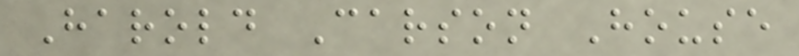Harold Carson House
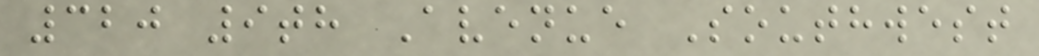320 9th Avenue Southwest
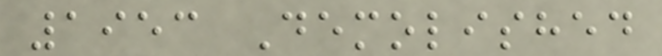1953 Demolished
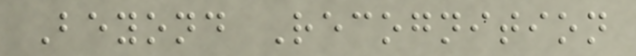Beyond Recognition
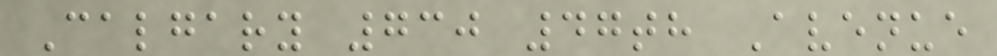Calgary 730 47th Avenue
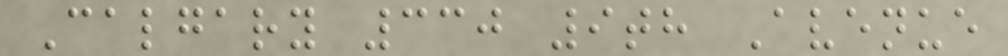Calgary 330 9th Avenue
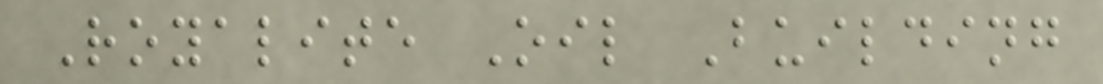Royalite Oil Building
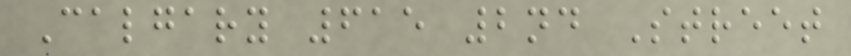Calgary 615 2nd Street
